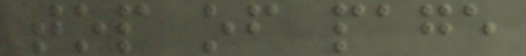top of page
